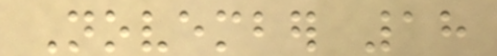November 18
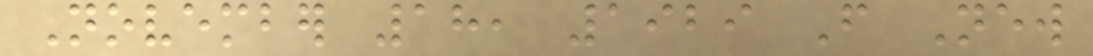November 18, 1929 From New
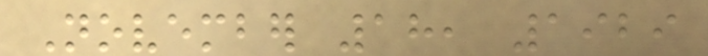November 18, 1929
